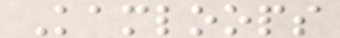Kamloops
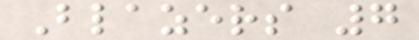Blazers 7
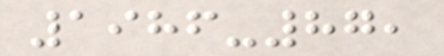1986-87,
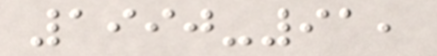1990-91,
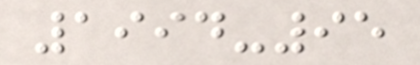1994-95
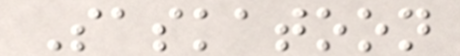Saskatoon
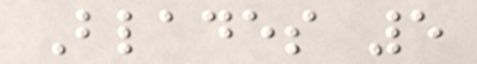Blades 5
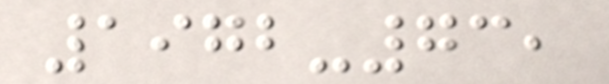1972-73,
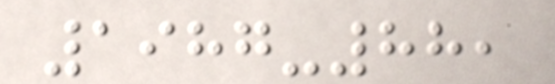1987-88,
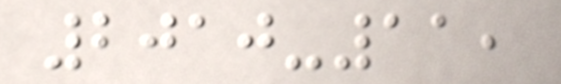2010-11,
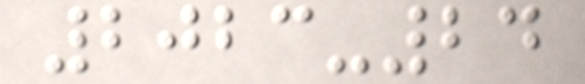2023-24
